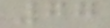77
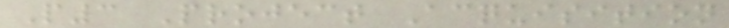P3 Project Acquisition
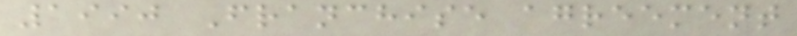1990 Franchise agreement
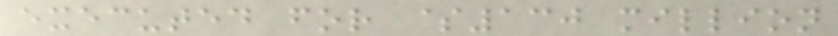executed for $130 million
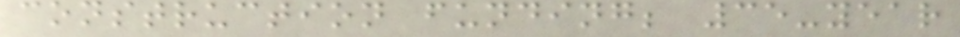construction funding; 35-year
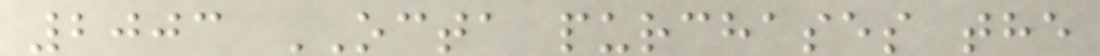2003 OCTA purchases the
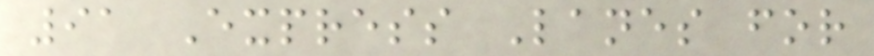91 Express Lanes for
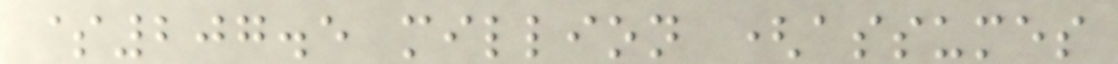$207.5 million (assumes
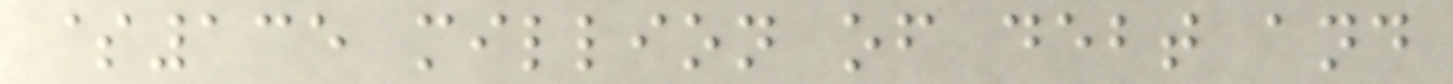$135 million of debt and
